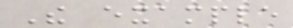The example
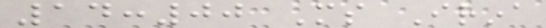14:00 Ms Irina
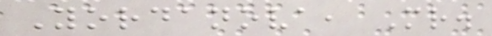Yordanova, Mr.
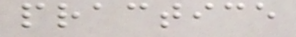practice
